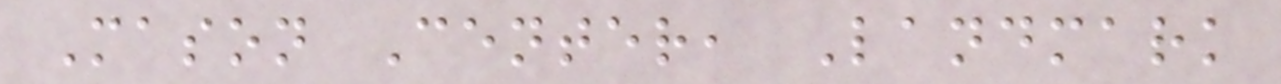Mason Center, Landmark
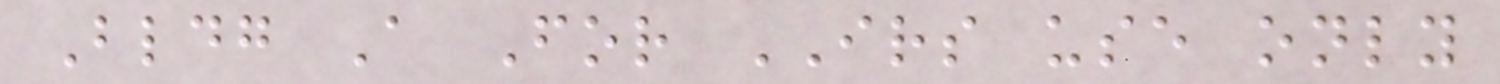Bldg A For IRS use only
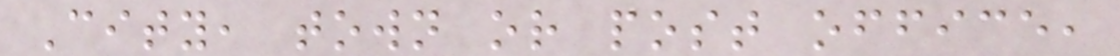City, town or post office,
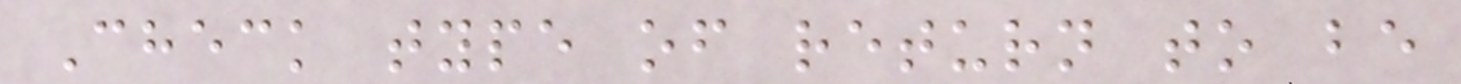Check type of return to be
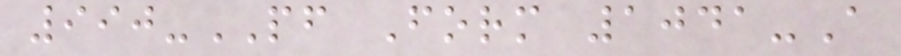990-PF Form 1041-A
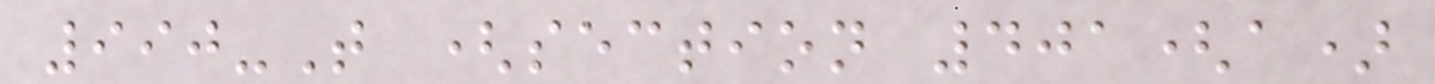990-T (section 401(a)
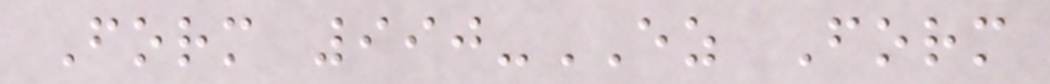Form 990-EZ Form
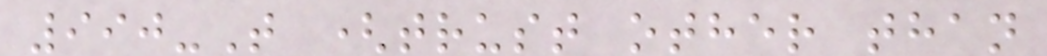990-T (trust other than
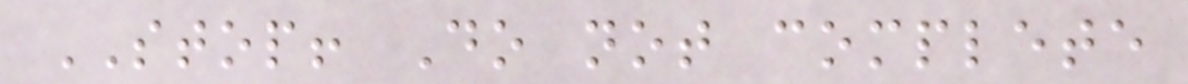STOP! Do not complete
